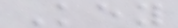Key
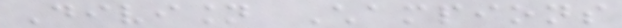Division Champions
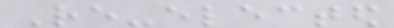Re-elected
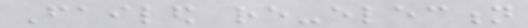Failed re-election
